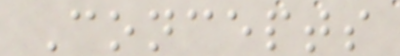Concepts
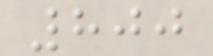800
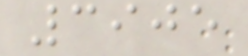3905
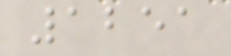1251
